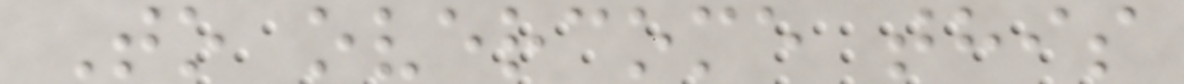To overcome this
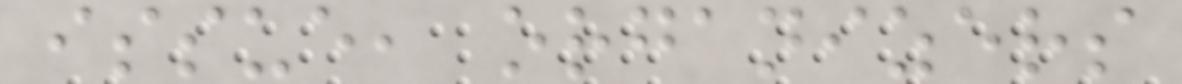issue, organizers
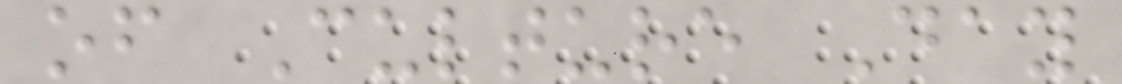of Culture Day
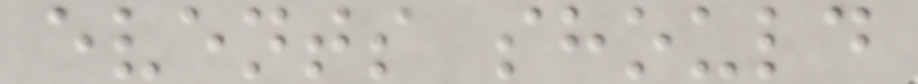events should
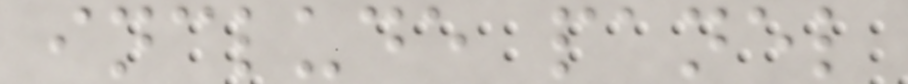include panel
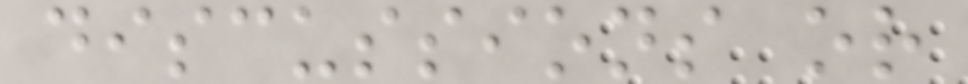discussions or
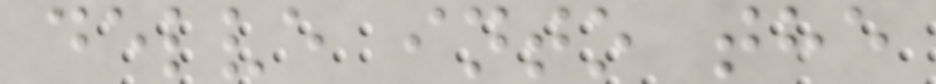delve into the
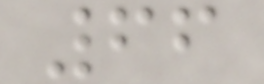66
